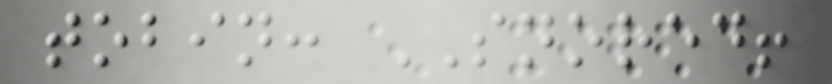tobin: SNORED!
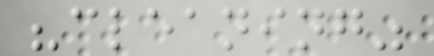"cleaning"
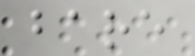bare
